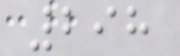298
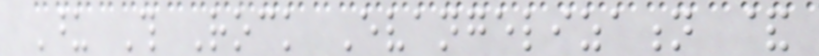Upon This Rock Evangelization &
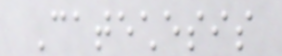Catechesis
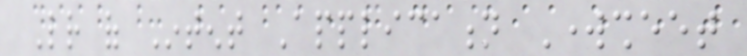Letter of Intent Application Worksheet
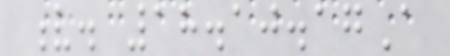v. 18.10.17A
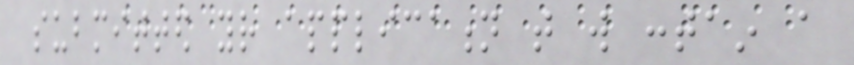submitted your application that will contain a
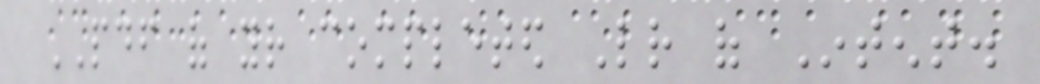PDF of your completed Letter of Intent.
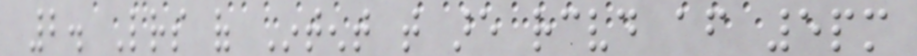2. Letters of Intent that are received after 5pm
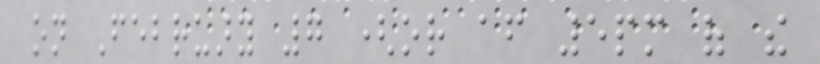on February 7 (or after 5pm of the
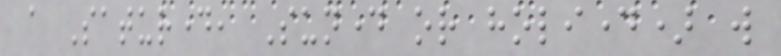a Saturday, Sunday or holiday) will
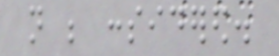not be considered.
